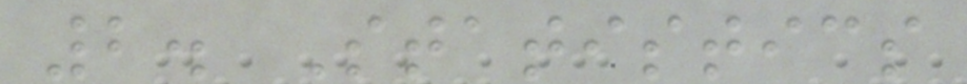2. Statistics
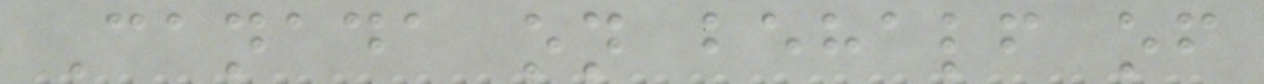Canada on behalf of
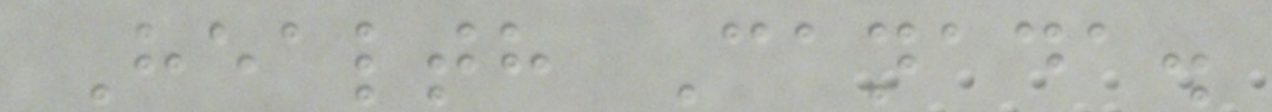Health Canada.
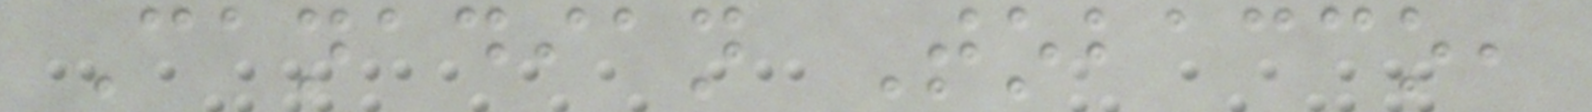Canadian Tobacco,
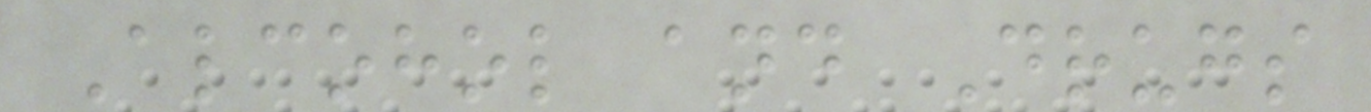Alcohol and Drugs
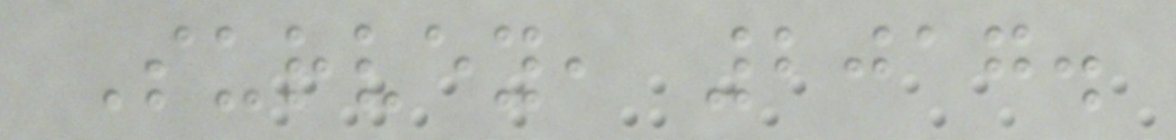Survey, 2017.
